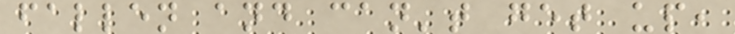fallen and can't get up,
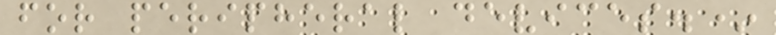for peripheral devices.*
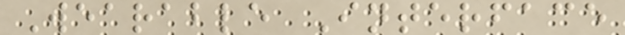Wearable Interface
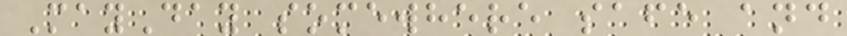MayDay somewhere safe and
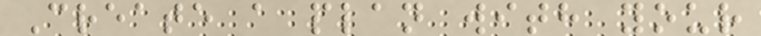Create a plan with your
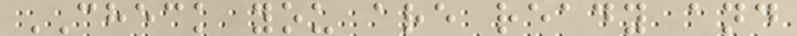CHECK you are ready and
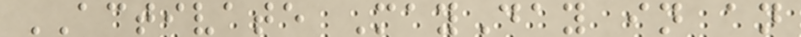ACTIVATE MayDay in an
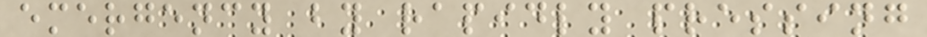emergency by rapidly pressing
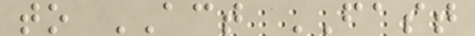to ACT FAST
